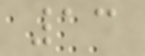13
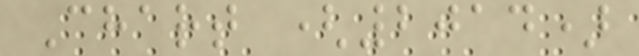Chart (2014)
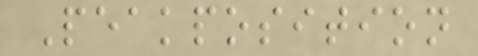Peakposition
